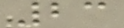23
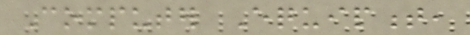Computer Equipment,
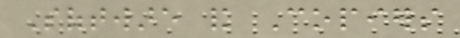Software and Copiers
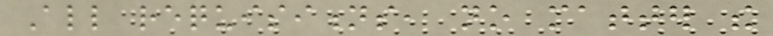All requisitions, no matter the
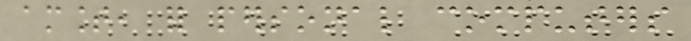amount, for personal computers
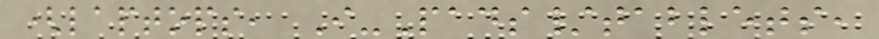(laptops, I-Pads/tablets,
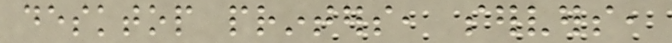desktop printers, servers,
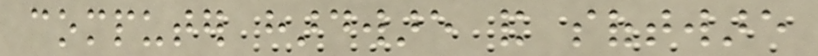computer hardware and software
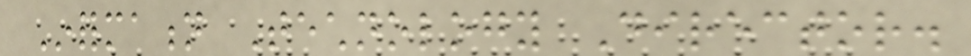Information Technology Director.
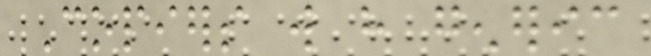Copiers will have generic
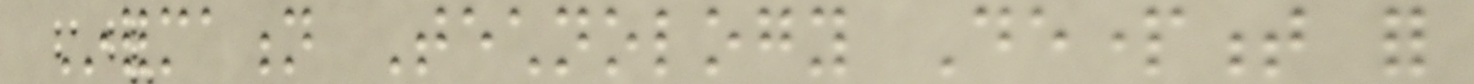Information Technology Department for
